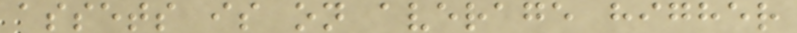assets is on average higher
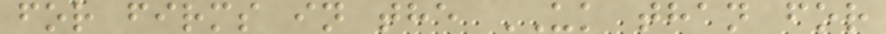for firms in the UK than for
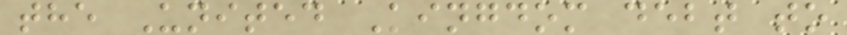the United Kingdom debt to
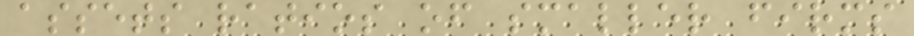assets ratios of smaller firms
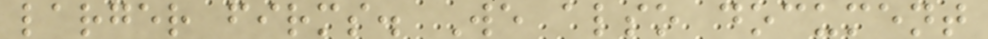larger firms. We also document
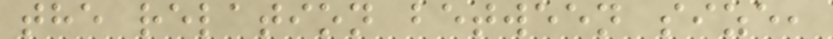the relation between size,
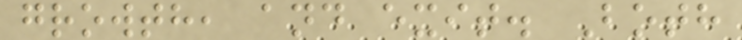growth, and exit. Both
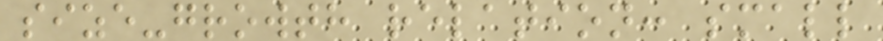size-growth relation: small
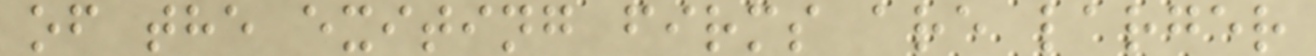of the exiting firms are larger
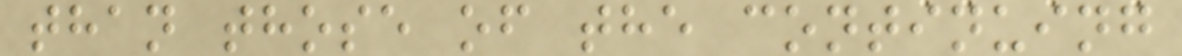than those of the continuing
